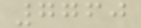7760
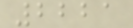2221
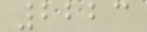2223
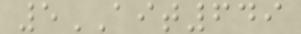5AIT649
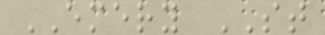EMERY ST
